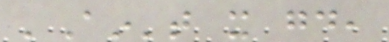'Ain't it good,
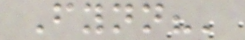Fynn?'
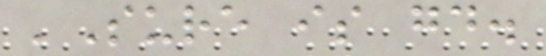'Sure is good.
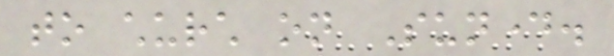to church on Sunday.
